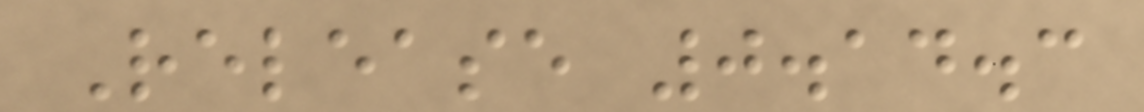Release 0.14.3
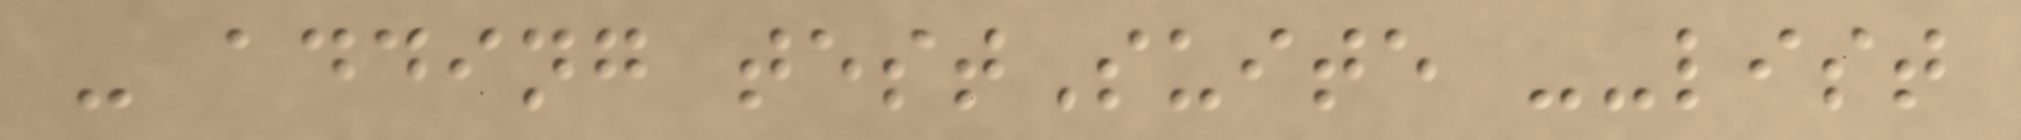- adding testSuite --list
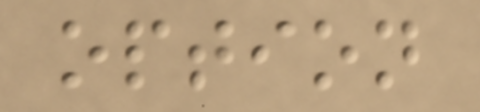option
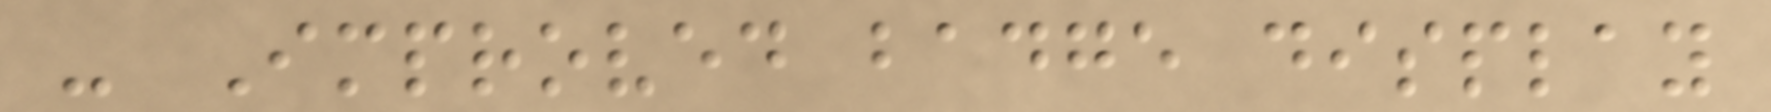- Improved badge display
